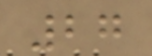27
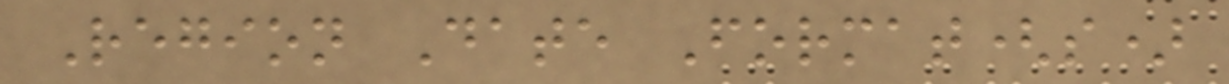Region Date Format(s)
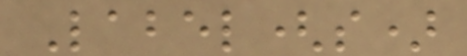Label(s)
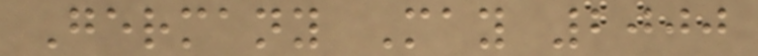Germany May 2000
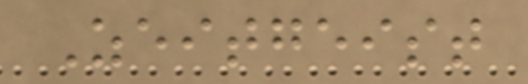Zeitgeist
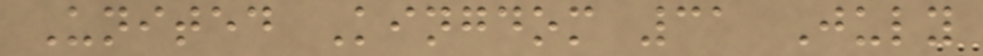United Kingdom 31 July
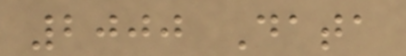2000 Data
